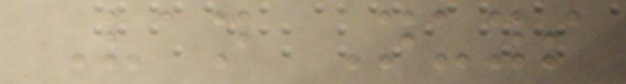Van Nuys
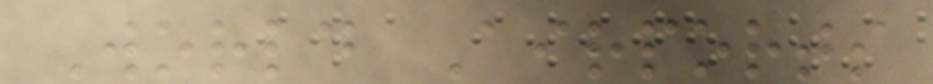World Airports
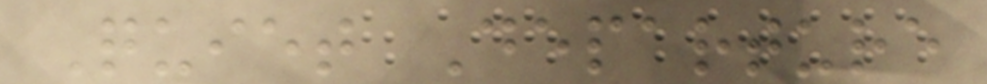Quiet Departure
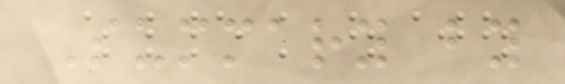Summary by
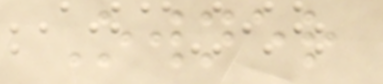Owner
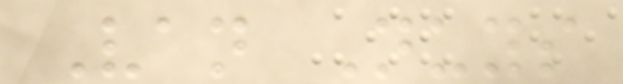Van Nuys
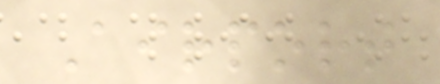Airport
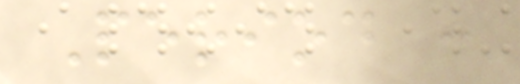Period :
